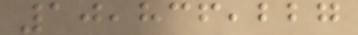10,836,227
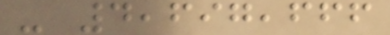- 4,697,666
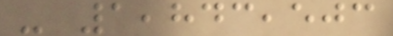- 1,843,503
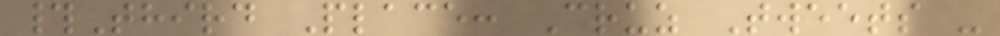#Third Place: Cruz Tweets -
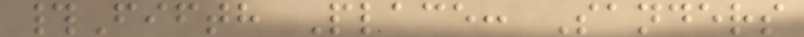#Fifth Place: Sanders
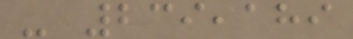- 239,189
